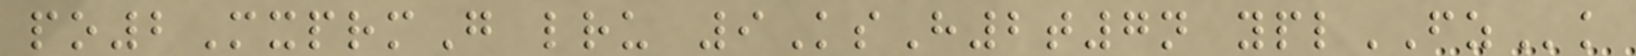po2MxprmG lru 9KsH2t7n yplFZk
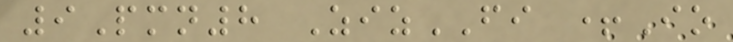9Pmn8 ZizFI +Io
